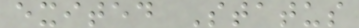exited Status
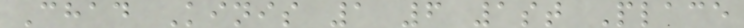Chad Kinis 1 6 1st Place
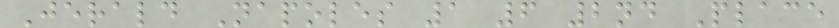Jerald Napoles 1 6 2nd Place
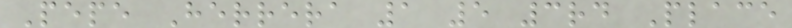Pepe Herrera 1 5 3rd Place
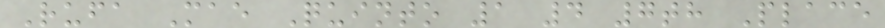Rufa Mae Quinto 1 4 7th Place
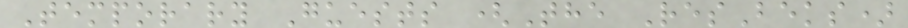Temporary Guests (The ResBeks)
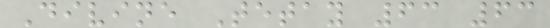Divine Tetay 63 63
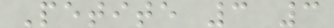Petite 3 3
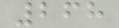268
